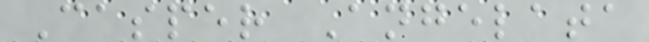Casper Angelata
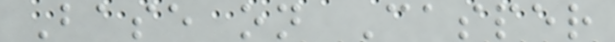Base on Casper
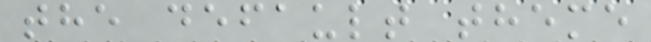the default theme
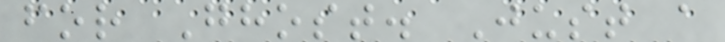for Ghost. Just a
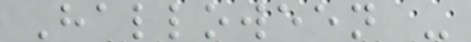Halloween -
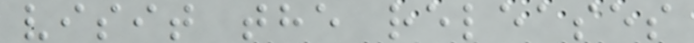visit the releases
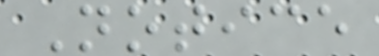Notice
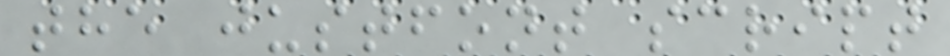the justfont script
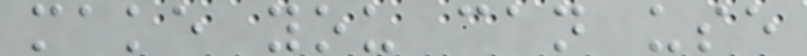make you can use
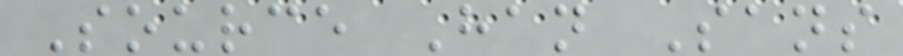Source Han Sans
